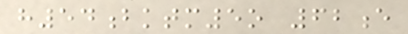h54bktm5o 62e
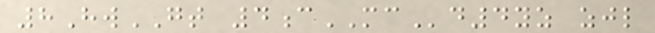8HwGT 4cMCd4yz zjl
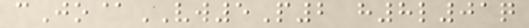cJo@VW5P2 h8l01q
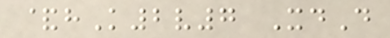&hK2v7 XdD
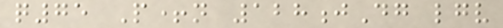q75 P+n 128jDg lgv
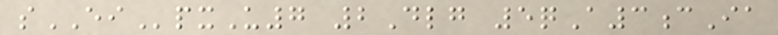sEIpxU7 2Dlg 5qA3cIa
